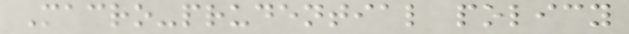Macro-prudential policy
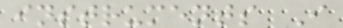instruments I
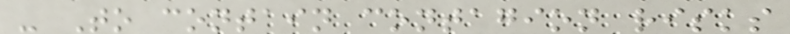- To contain contagion risks
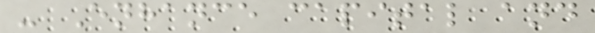- Enhance capital and
